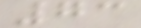73
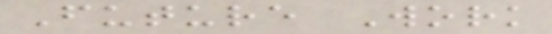Future Work
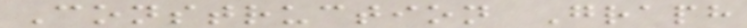Construction Graph
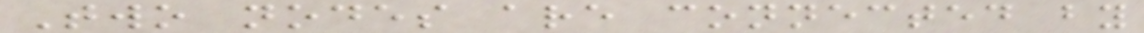Two nodes are connected by
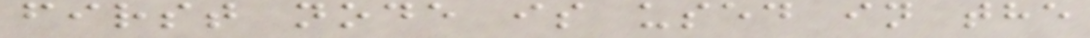first node is used in the
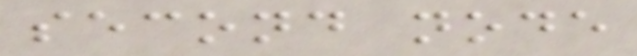second node
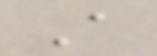A
